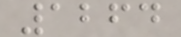1264
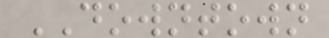DOWNTOWN
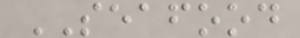SEAFOOD
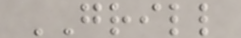GRILL
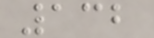132
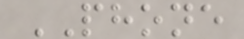PHONE
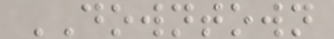DOWNTOWN
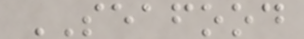SEAFOOD
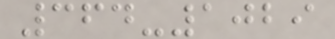364-1029
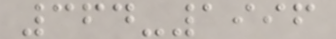364-1996
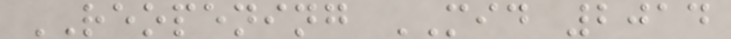REOPENING MID 2014
